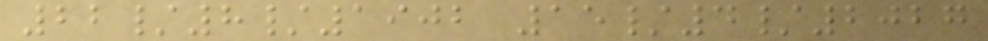22/8/1902 15/4/2027
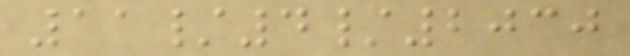11/4/2030
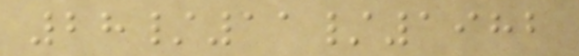28/11/1982
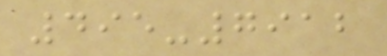495-7912
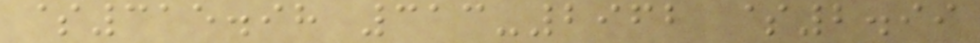$315.98 313-2962 $2.99
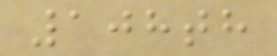108th
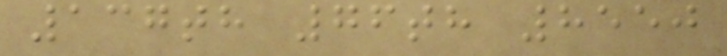137th 76th 8550
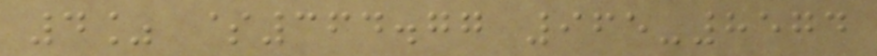4% $364.77 965-8574
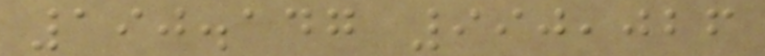190.147 990,026
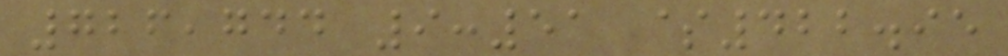726,744 9:51 $422.95
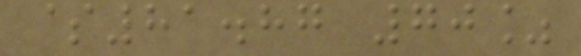$81.87 70%
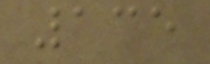135
